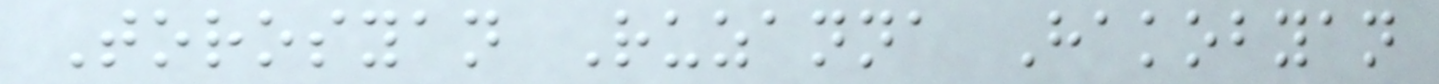Torosyan Ruzanna Hakobyan
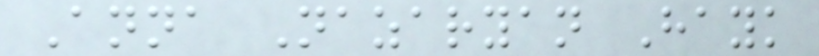Anna Nazaryan Hayk
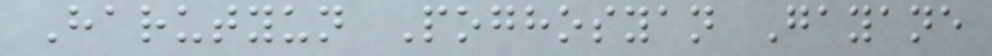Harutyun Poghosyan Gayane
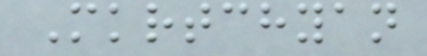Mkrtchyan
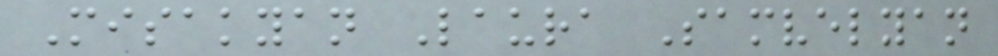Misakyan Laura Samvelyan
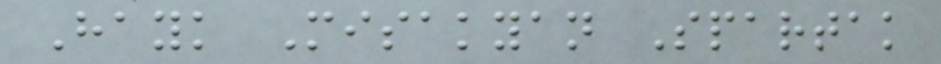Hayk Misakyan Spartak
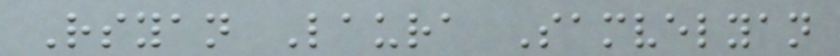Rsyan Laura Samvelyan
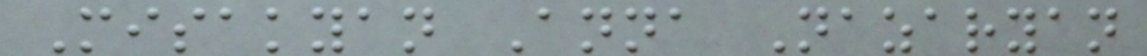Misakyan Anna Nazaryan
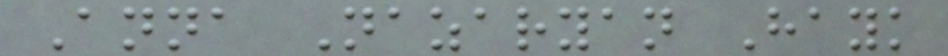Anna Nazaryan Hayk
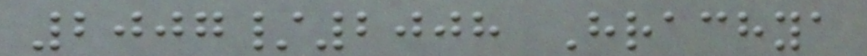2007/2008 Hrachya
